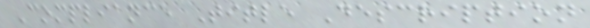Compliance Title Description
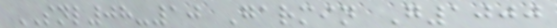SNL08-10 Garmin G1000
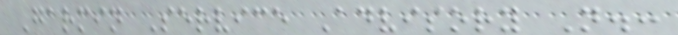Garmin Service Advisory N.:
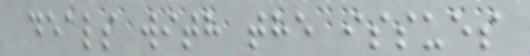deals with the issues
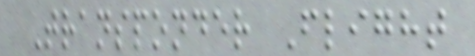Transponder Flight
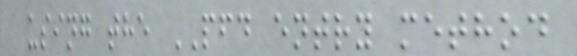using the PFD entry method
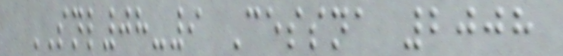SNL08-9 Cessna 2008
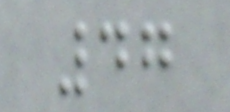47
